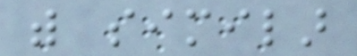with similar
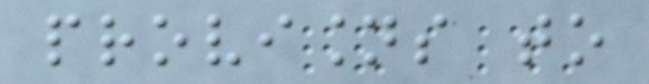provisions to
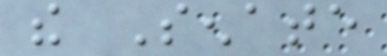the Senate
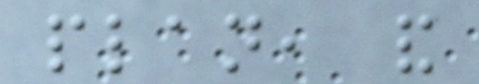plan, and
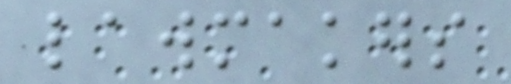lawmakers
